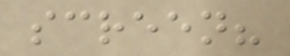screen?
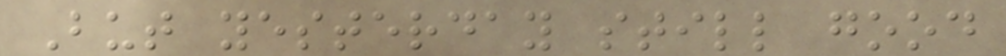But yesterday still good
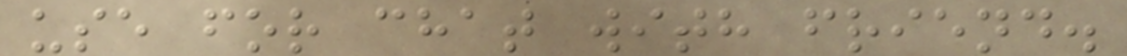use for chat with friend.
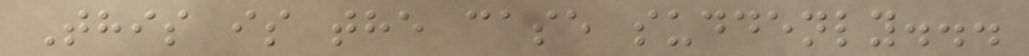This is the case suddenly...
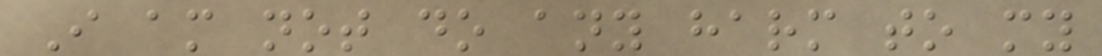I am not do any harm to my
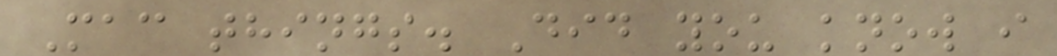Mac things. Did you know i
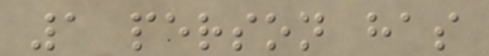1 person has
